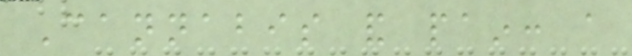Cannabis and pain: a
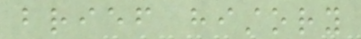brief history
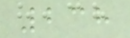238
